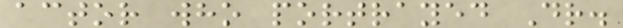actor who portrayed Dr.
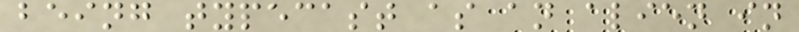being typecast as an alien in
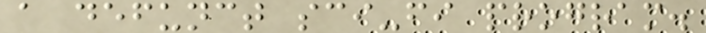a defunct sci-fi program.
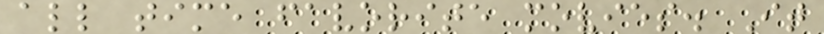all time favorite movies. It
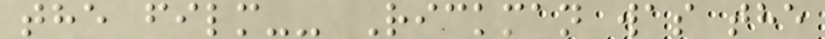the film-- Rickman was the
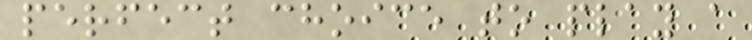perfect choice to play a
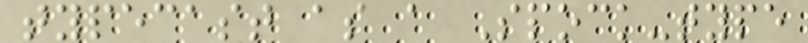typecast as a Spock-type
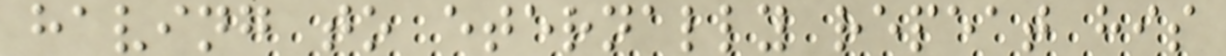having to eternally repeat his
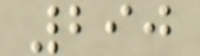290
